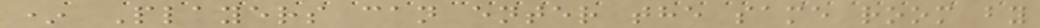* Players can enter the same room by
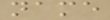name
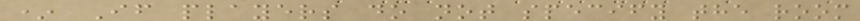* If players do not specify the room
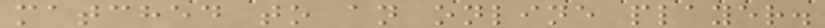matched to an online player.
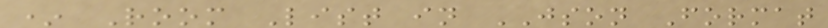* Room List in JSON Format
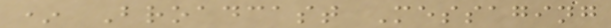* Broadcast Messaging
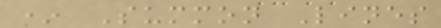* Summon Lines
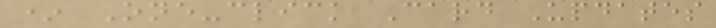* One-click Card Updates
